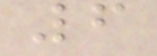6
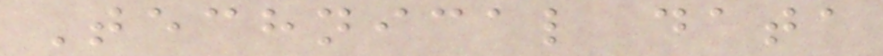Technical data
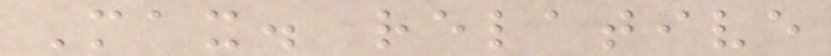Max. relative
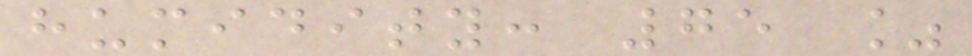humidity: 75 %
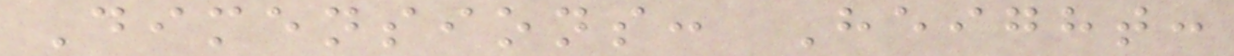Dimensions: Height:
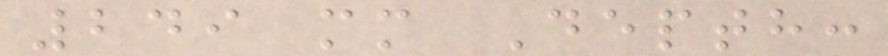249 mm Depth:
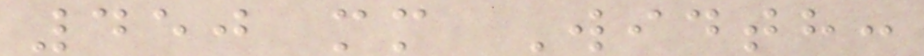450 mm Width:
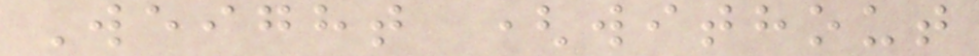Weight (without
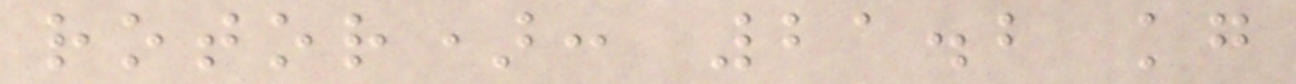rotor): 21.2 kg
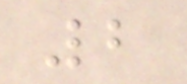2
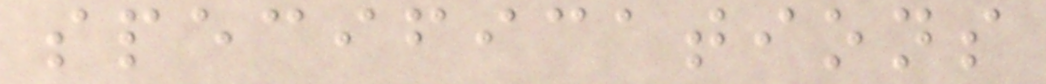specifications
